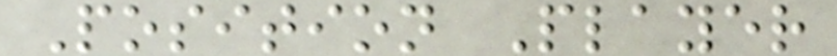Position Player
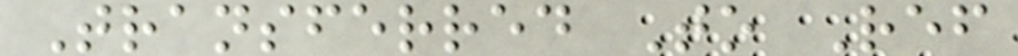Transferred To Ref
